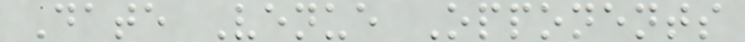Date Venue Opponents
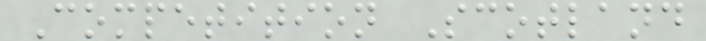Competition Scotland
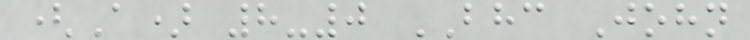(A) 8-0 BHC John
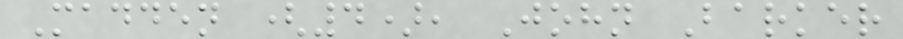Madden (4), John Barker
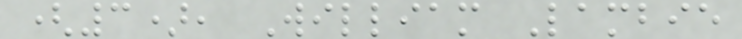(3), William Lambie
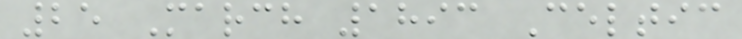25 March 1893 Celtic
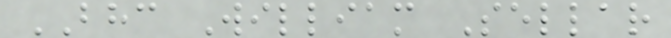BHC William Sellar
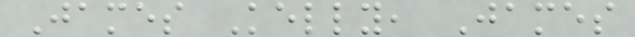James Kelly, James
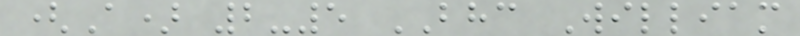(A) 2-5 BHC William
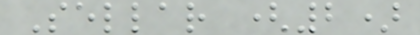Sellar (2)
